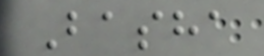Basha
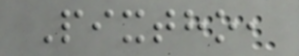Pixtho,
